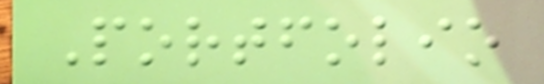Portfolio
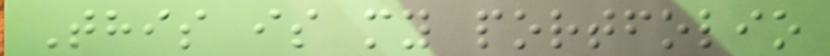This is my portfolio
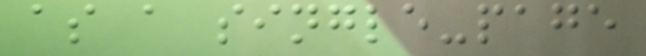as a single-page
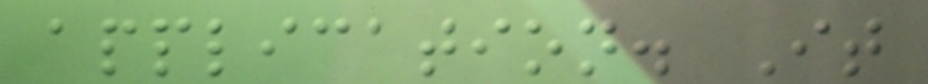application. It
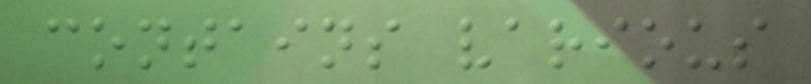contains various
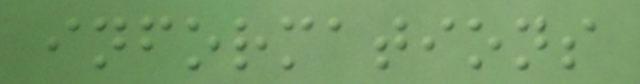informations
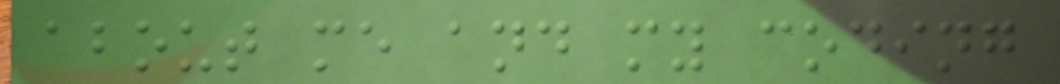about me and my coding
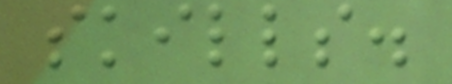skills.
